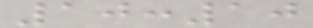10:10
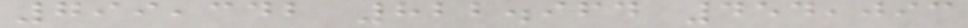799,342 822.964 454,093
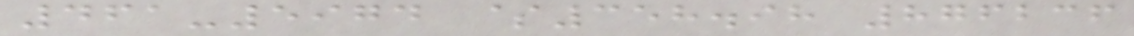461-5974 $358.98 876236
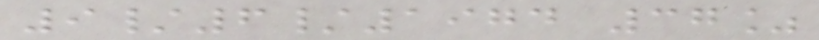9/6/1974 37%
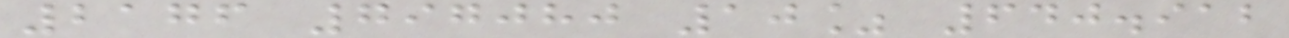2176 797080 10% 640.912
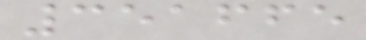351665
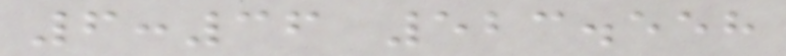6:36 523.558
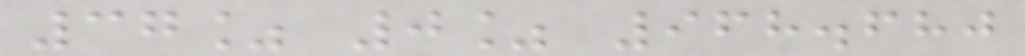37% 0% 968.680
